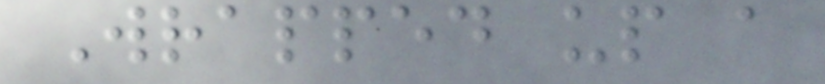Wrapped up a
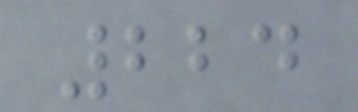224
